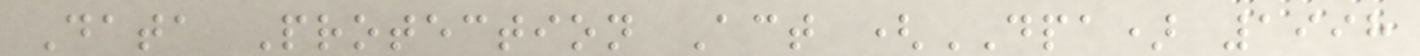Data Protection Act (DPA) 1998
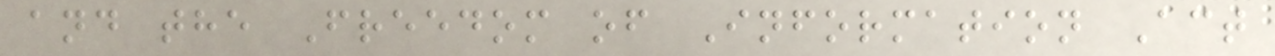and the Freedom of Information Act
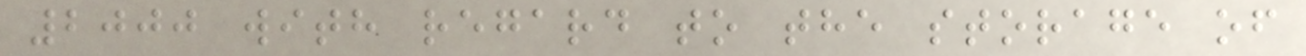2000 with regard to the storage of
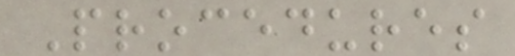Procedures
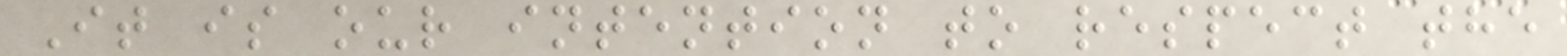It is our intention to respect the
